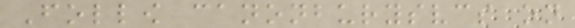Follow canonburysvcs on
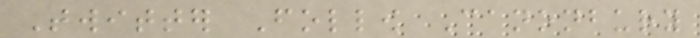Twitter Follow Canonbury
